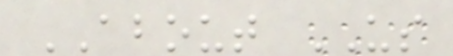ABOUT US
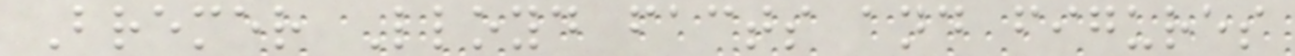Bremer Lloyd facts and figures
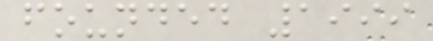founded 1999
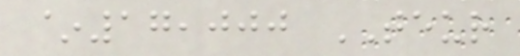~17,000 TEUR
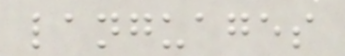languages
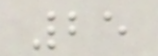25
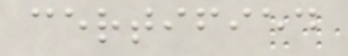certified
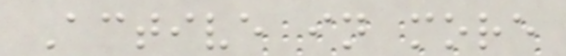Active in more
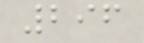296
